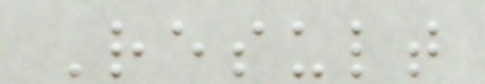Result
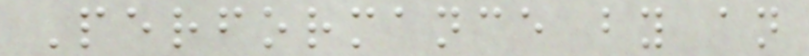Performance by an
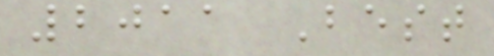2011 Best
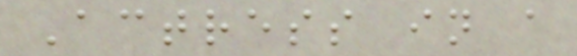Actress in a
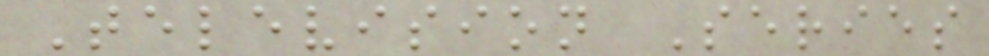Television Series
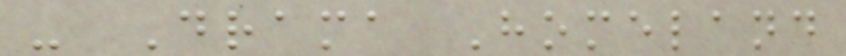- Drama Homeland
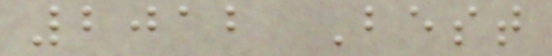2012 Best
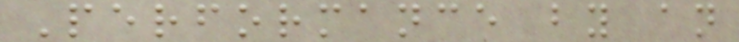Performance by an
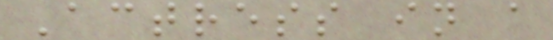Actress in a
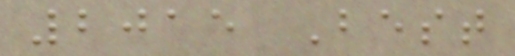2015 Best
